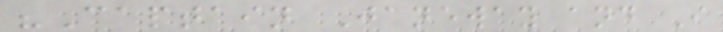"Captain Janeway and I
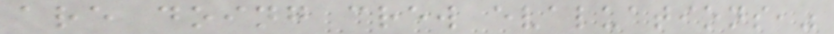are doing crew evaluations,"
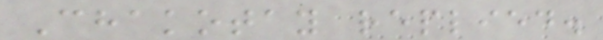Chakotay replied.
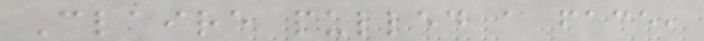Claire pulled a face,
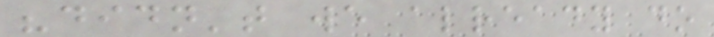"didn't we already do
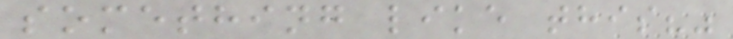something like this?"
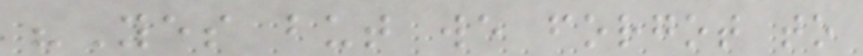"Yes but we forgot to
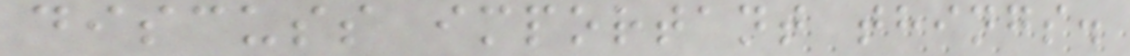discuss important things.
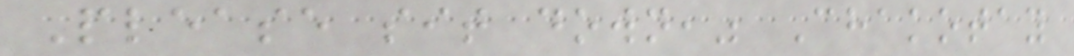Please sit down," Chakotay
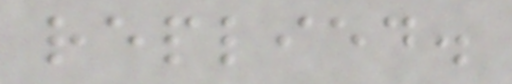replied.
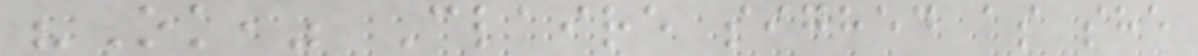"Ok," Claire sighed as she
